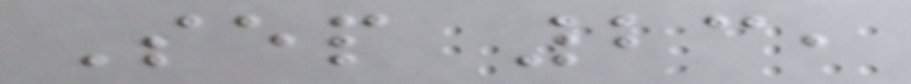Sep 23,
